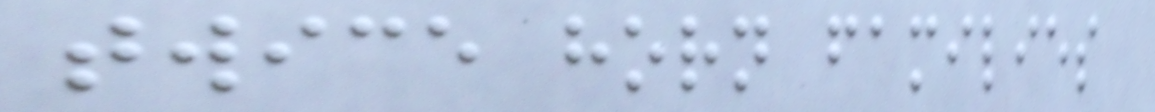twice horn families
